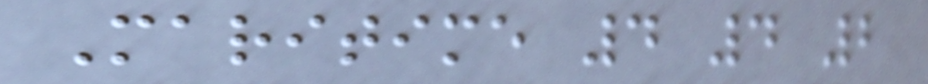Maritime 4 4 2
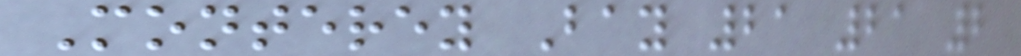Monterey Bay 21 21 2
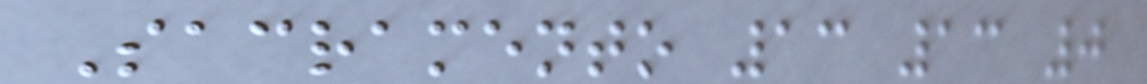Sacramento 13 13 0
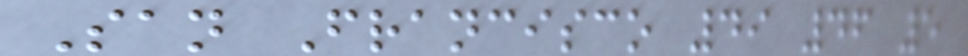San Francisco 49 46 5
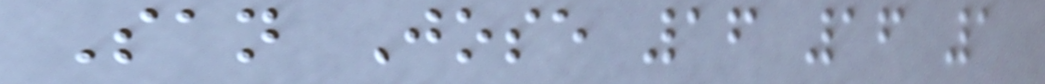San Jose 16 16 1
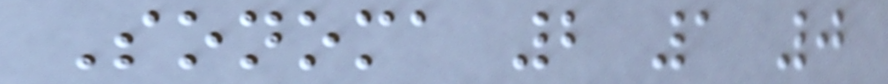Sonoma 2 1 0
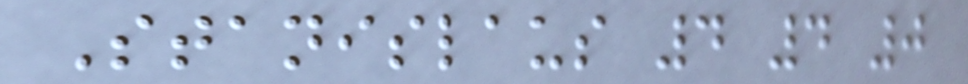Stanislaus 4 4 0
